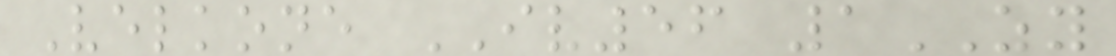Velkone IV56 1ZY
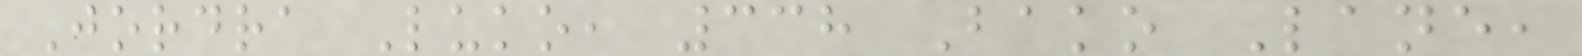Jordra Luko, 338 Bako Lane,
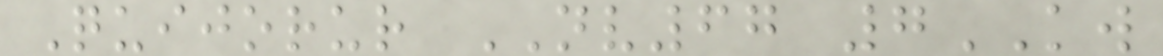Quijorur NV67 7KW
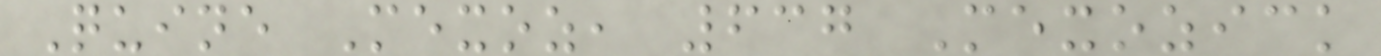Quine Mexoz, 637 Mexozick
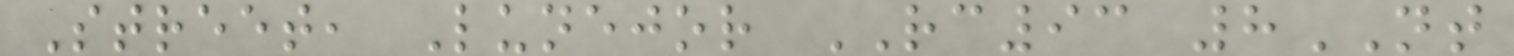Street, Lunejor RC93 8NT
